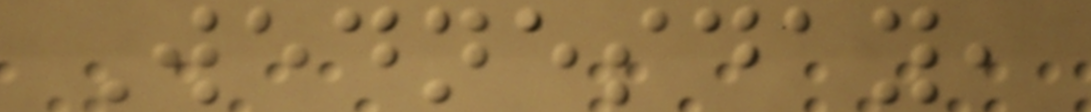Wednesday,
